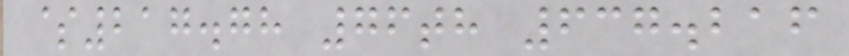$217.78 76th 637.216
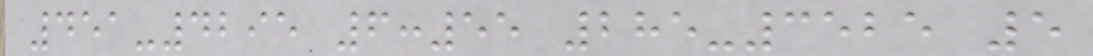451-4295 6:55 285-3525 5
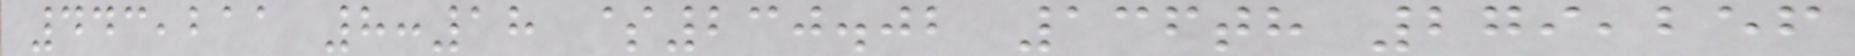443,211 8:18 $230.02 136th 279,256
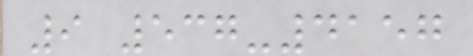9 537-4157
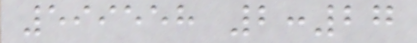599558 2:27
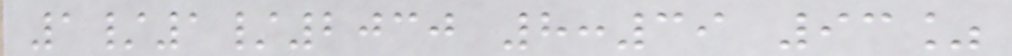1/1/2030 8:39 93%
